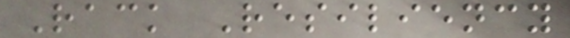Rack Resiliency
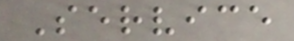Service
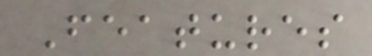Features
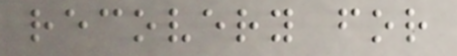recovery for
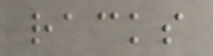racks
